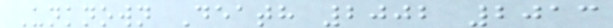Unknown Death 2002 2013
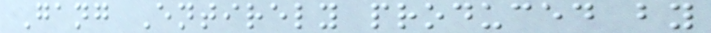Gang Entirely produced by
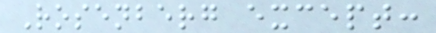Rosenberg except:
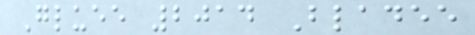Gluee 2014 Bladee
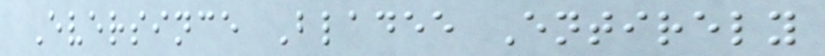Eversince Bladee Entirely
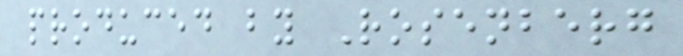produced by Rosenberg
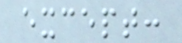except:
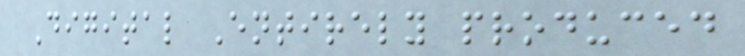Digital Entirely produced
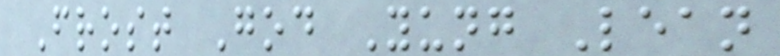Frost God Yung Lean
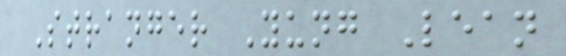Stranger Yung Lean
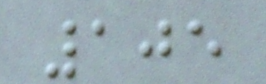105
